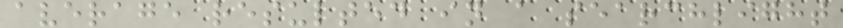average resulted in a searchlight
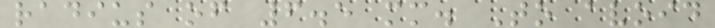radius of 6.5 mm. To avoid
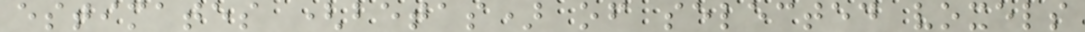estimates (betas) of selected voxels
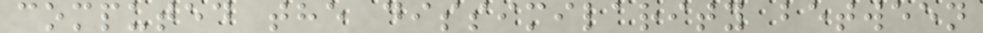computed the dissimilarity between
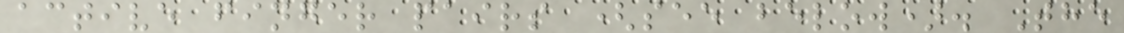active finger pairs (see below). The
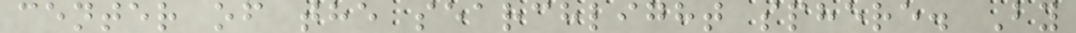center of the searchlight sphere. By
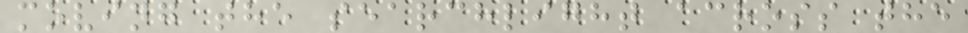moving the searchlight across the
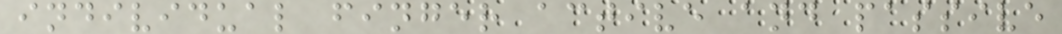individual finger active and passive
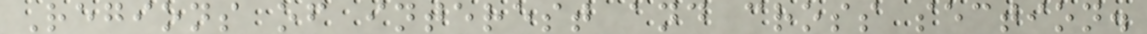Regions of interest and cross section.
